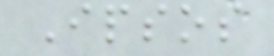Ipsos
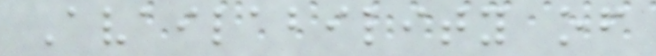Availability of
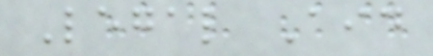Legal Aid
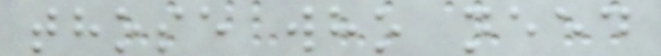those who need
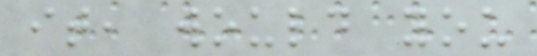it, would you
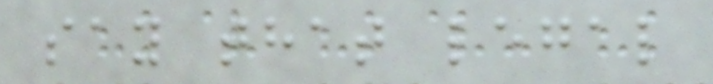say that legal
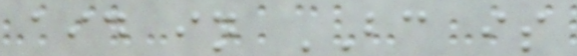aid in BC is
